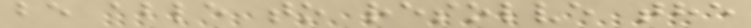be able to resolve the
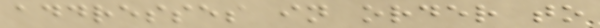addresses in order to
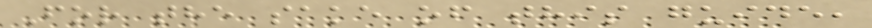For the sake of this guide,
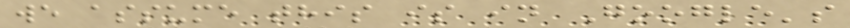we assume this is in Google's
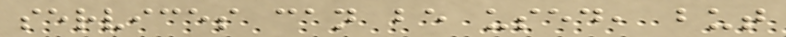services can be used, but
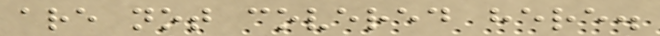are not covered here.
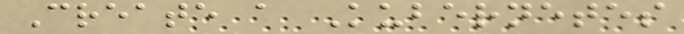Create a Kubernetes
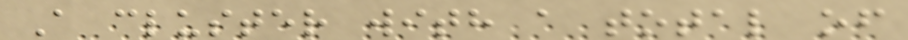A cluster with a total of
